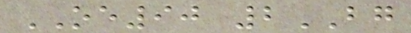OE90 2BG
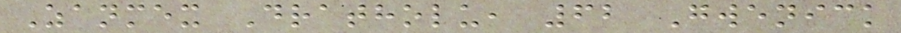Zanmex Dratholu, 62 Gwenick
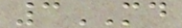3MD
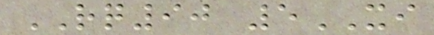RQ90 5XI
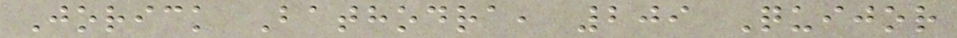Jorick Bathodra, 209 Quijor
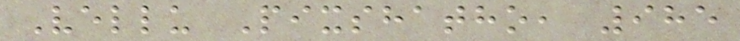Vellu Pixshatho, 985
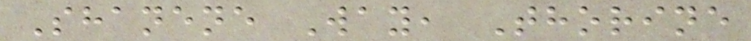Shanene Way, Thorine
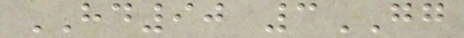HD90 3GG
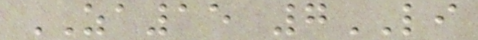ZA15 7LI
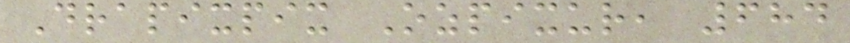Drapixpix Ozpixur, 684
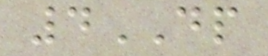4DP
